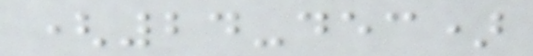(24-dec)
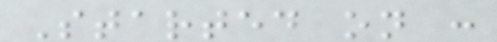Started on :
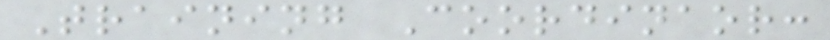Training Coordinaor:
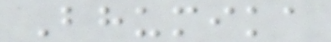Bhumika
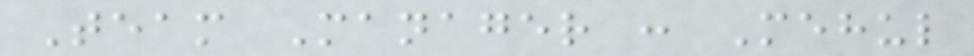Team Manager : Mehul
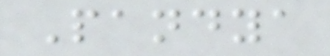Pandya
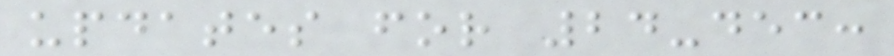updates for 24-dec:
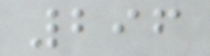296
